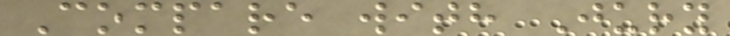Compare with Jury
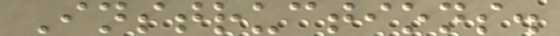Instructions.
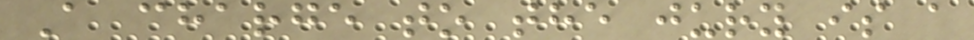A charge to the jury is a
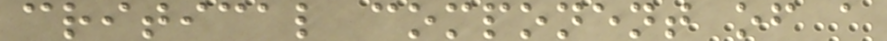critical component of a
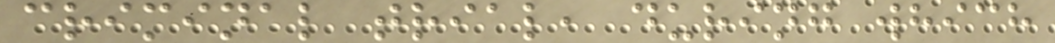criminal trial, during which
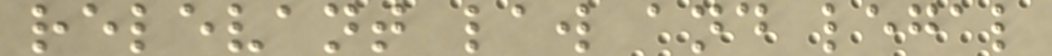relevant law and legal
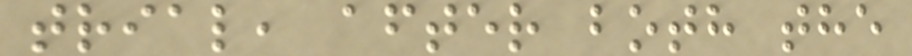trial, after both the
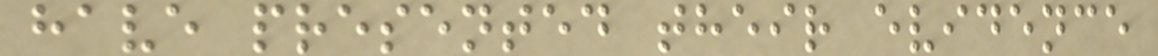have presented their evidence
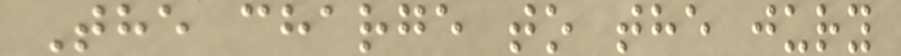The charge to the jury
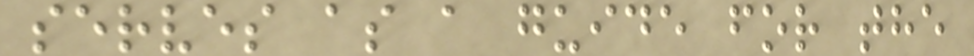serves as a guide for the
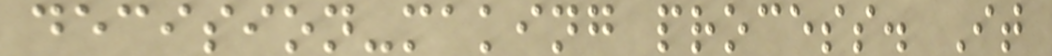decision-making process. It
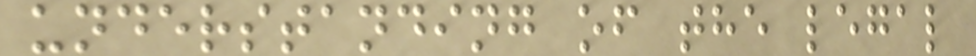understanding of the legal
